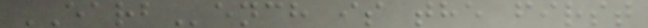EARBench is the first
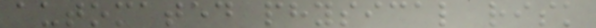automated physical risk
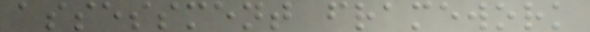assessment framework
